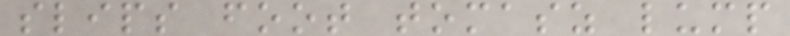slips foot tomasz lump
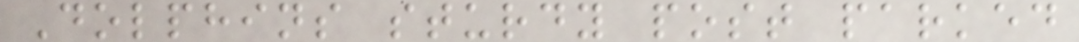Dolphins sturdy post parked
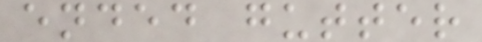ended gutter
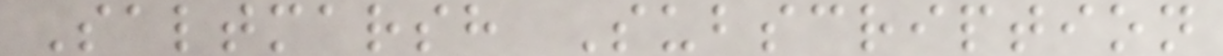Saltmarsh Subscription
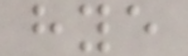hye
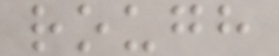rough
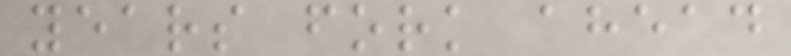years fork ahead
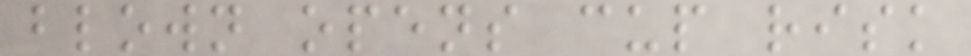blown opens cup risk
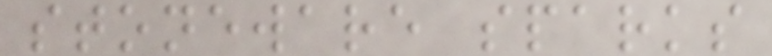stoneware sparks
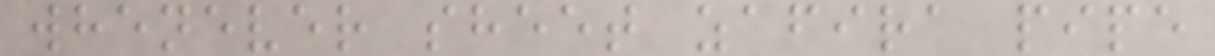whenever sheet zafira pipe
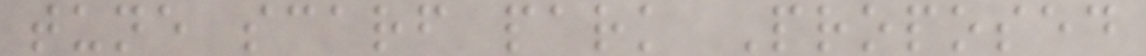tune scarf park Proposed
